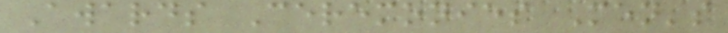Awards Ceremonies Men's
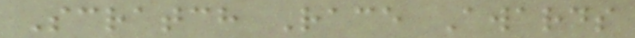Scratch Race Awards
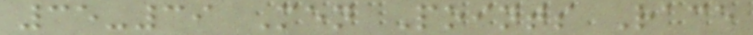35-39 Men Points Race
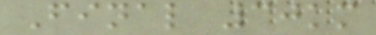Final 30km
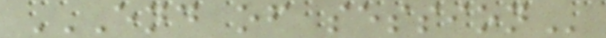END OF SESSION
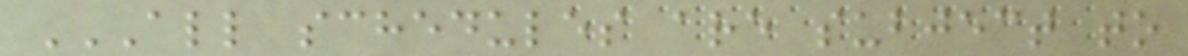ALL SCHEDULES ARE SUBJECT TO
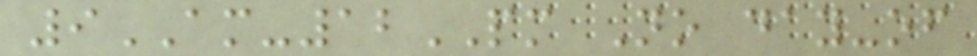9AM-12PM No day-of
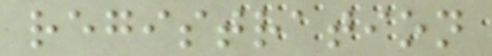registration
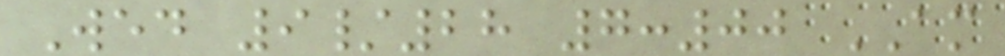Wed 9/28 7:00 AM
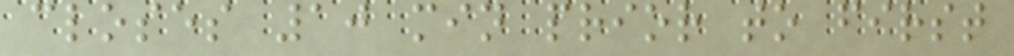closes 10 min prior to first
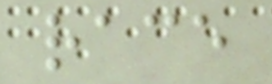race
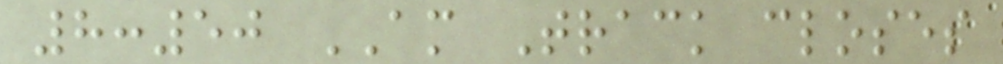8:50 AM Track closes
